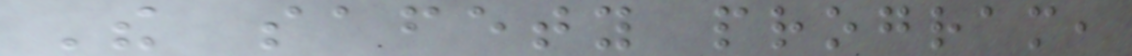The safety program,
